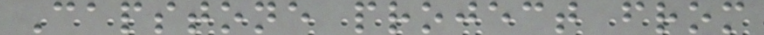Capstone project from
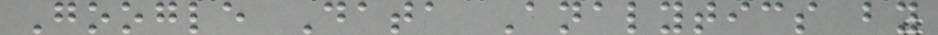Google Data Analytics by
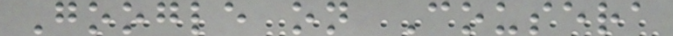Google on Cousera
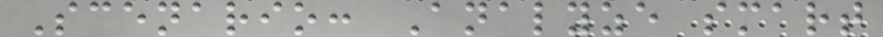Scenario: Analyze smart
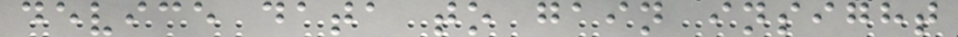device data to gain insight
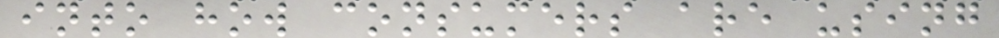into how consumers are using
